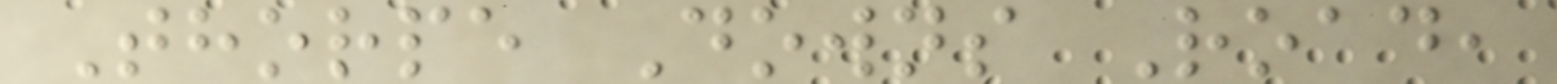Thorpe Downs Road,
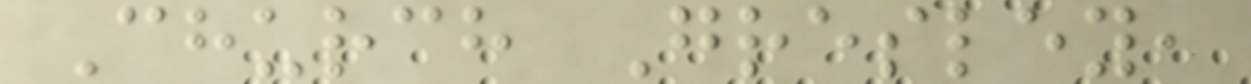Church Gresley,
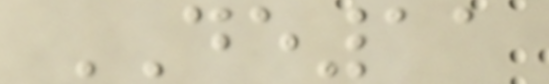DE11
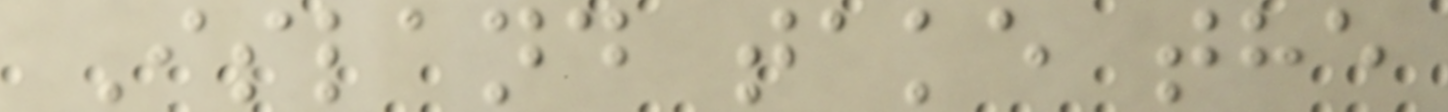Island take the
